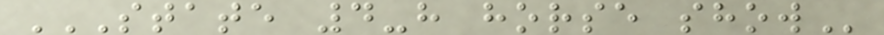STATE 4-H HORSE SHOW
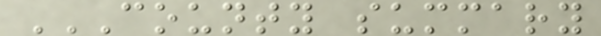COUNTY SUMMARY
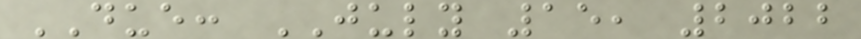DUE: JULY 15, 2022
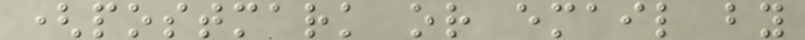(postmark or email by
